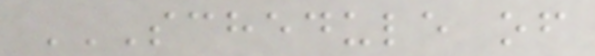SCHEDULE OF
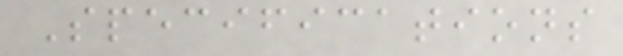Specifications
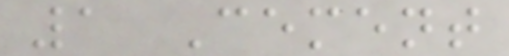1 Cement
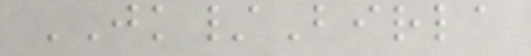JK/Birla
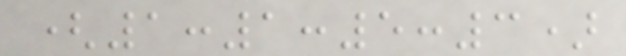(1:1:5:3)
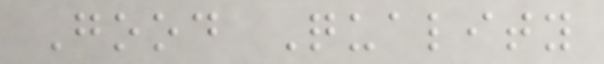Good Quality
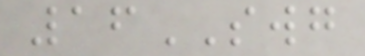16SWG
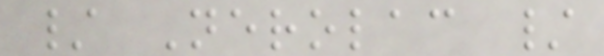/ Nerolac /
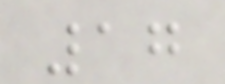17
